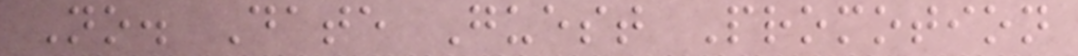No. Date Guest Promotion
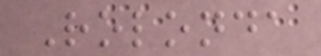Rolonda
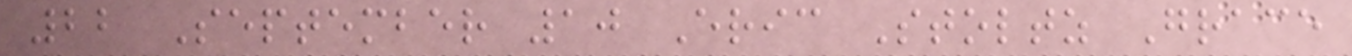22 September 10 Eric Stoltz Grace
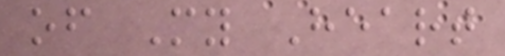of My Heart
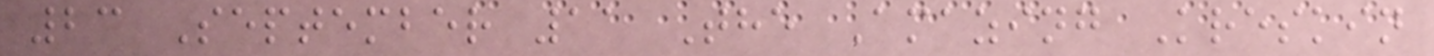23 September 11 The Amazing Kreskin
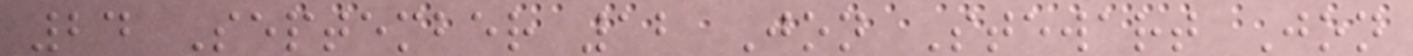24 September 12 Jon Stewart Jon
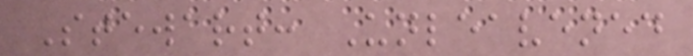Stewart: Unleavened
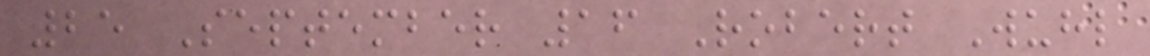25 September 16 Robert Wuhl
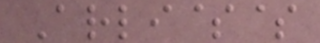Arli$$
